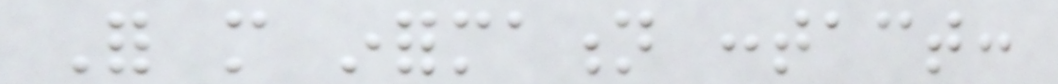For more information contact:
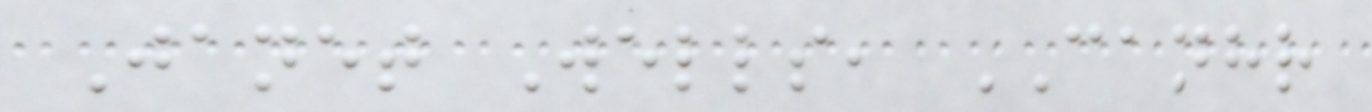Janet Wells, CANHR
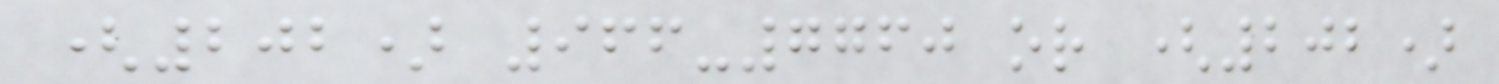(202) 966-7760 or (202)
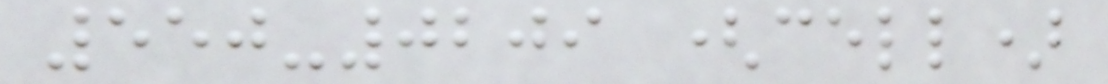550-0209 (cell)
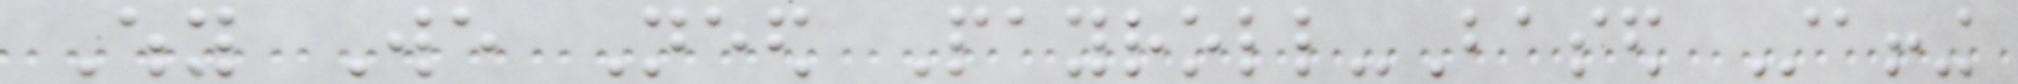Why We Need Payroll-Based Staffing
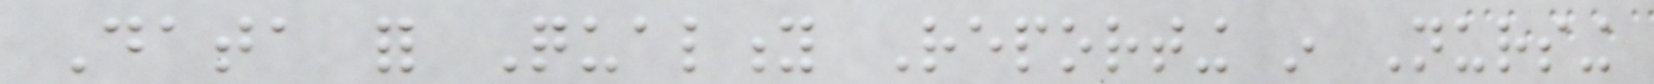Data for Quality Reporting in Nursing
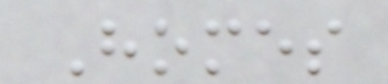Homes
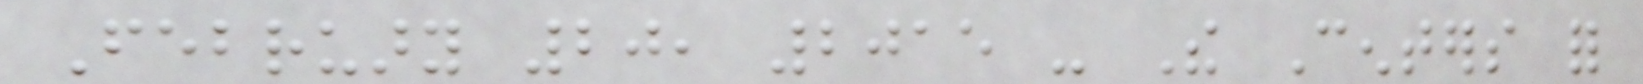February 20, 2015 - The Centers for
